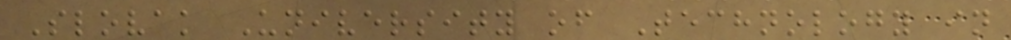Slovak University of Technology in
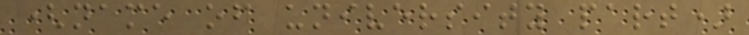(name of university part)
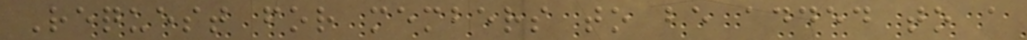Request for members to be added to a
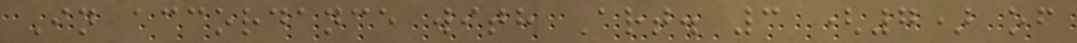In accordance with Art. 3 (7) of
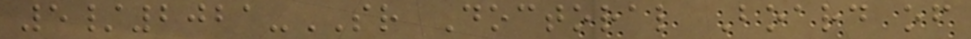5/2021-SR Doctoral Board of
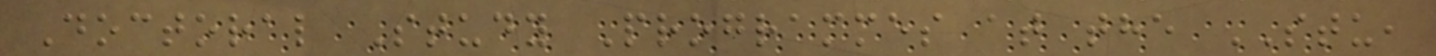Doctoral Study Programmes at the STU,
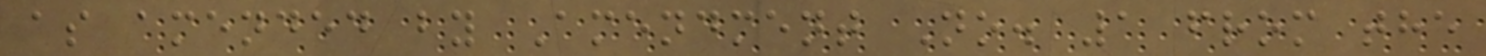as amended by Amendment No. 1 from the
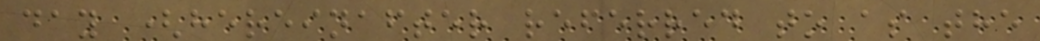day (hereinafter referred to as the
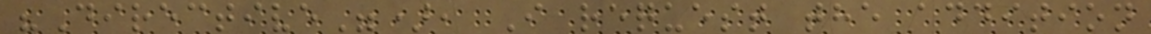"Directive"), I request the addition
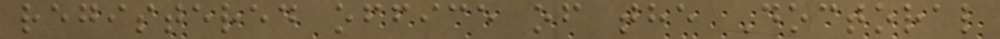registered office of the Doctoral
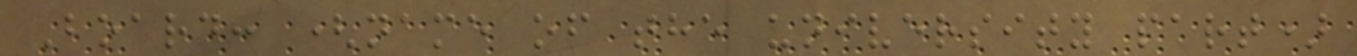Board: (name of the university part)
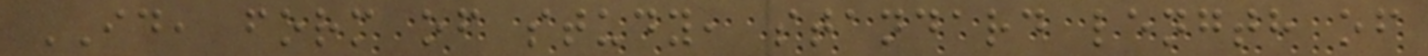ID, form of study, standard length of
